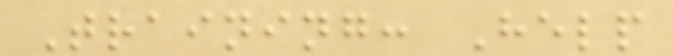Training: Help
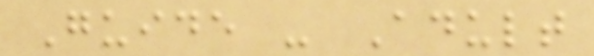Guide - Adult
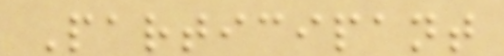Participant
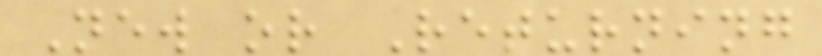New or Returning
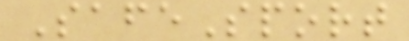SafeSport
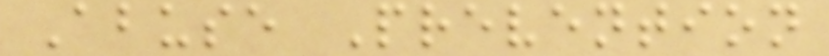Abuse Prevention
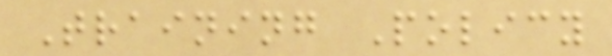Training Policy
